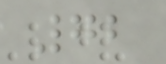72
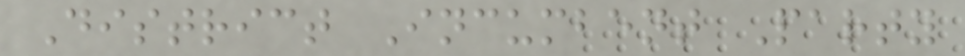District Incumbent Party
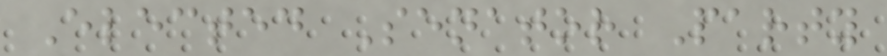Elected Senator Party
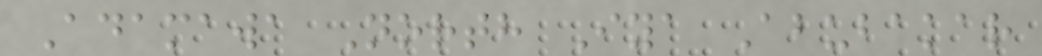Adamawa North Iya Abubakar
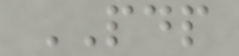PDP
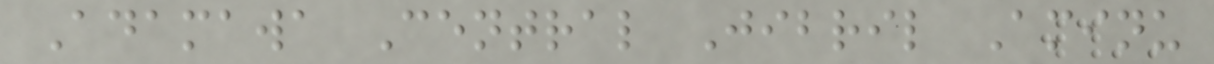Adamawa Central Jibril Aminu
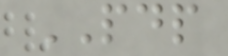PDP
